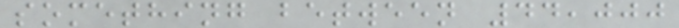something between 44,000
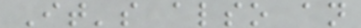It's also an
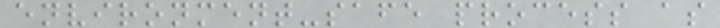environment-safe process as
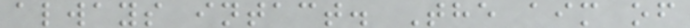always intact. The aim of
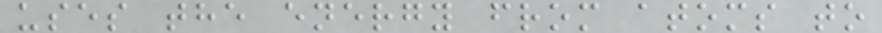uses the energy from atoms to
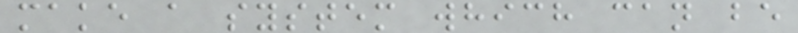make a system which can be
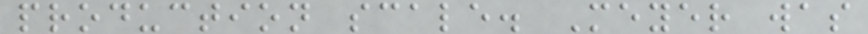production scale. Meyer was
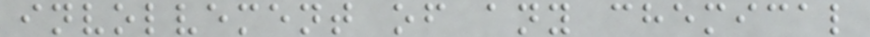involvement of any chemical
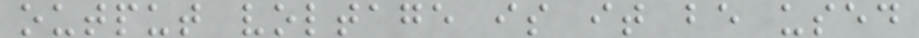output voltage is it be used
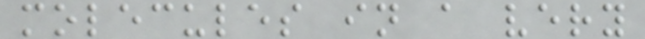molecules in a very
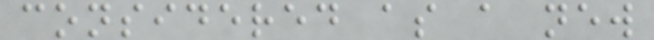considered as a new
